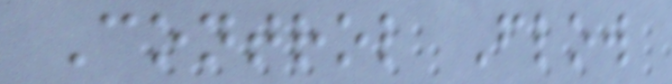Control Flow
